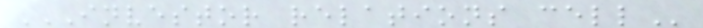INVESTOR RELATIONS CELL
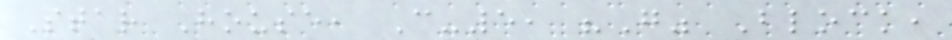Star House, C-5, "G" Block,
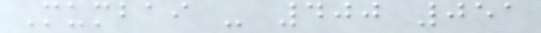Mumbai - 400 051
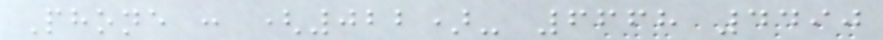Phone : (022)- 6668 4490
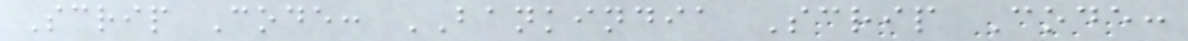Scrip Code: BANKINDIA Scrip Code:
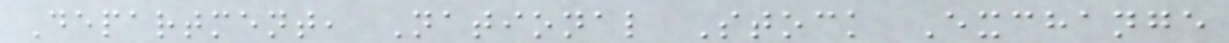Department, National Stock Exchange
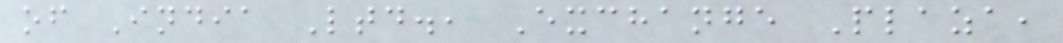of India Ltd., Exchange Plaza,
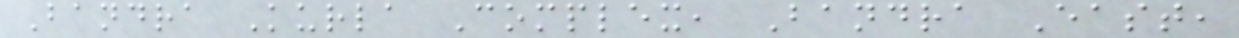Bandra Kurla Complex, Bandra East,
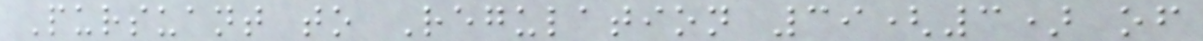Pursuant to Regulation 39(3) of
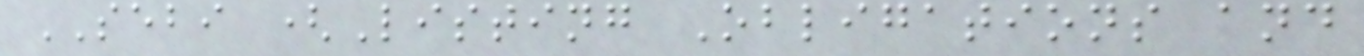SEBI (Listing Obligations and
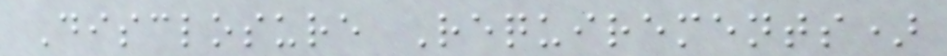Disclosure Requirements)
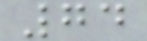74
